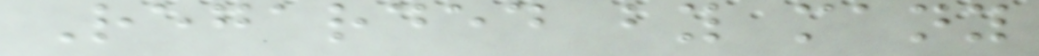Regarded by many
